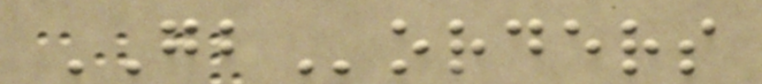GBorders
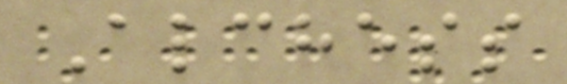Alchess
